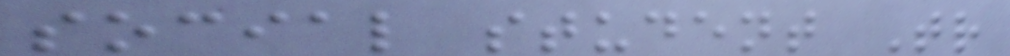social student Tr
